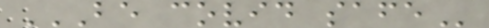BE COVID SAFE
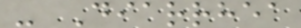- Diarrhea
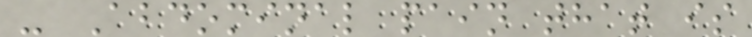- Abdominal pain that is
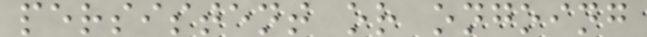persistent or ongoing
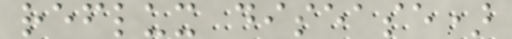reflux disease)
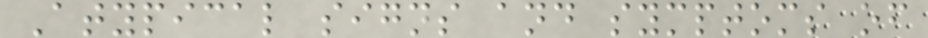Atypical signs and symptoms of
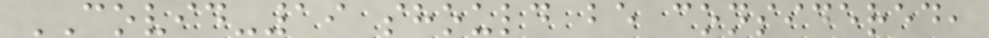COVID-19 should be considered,
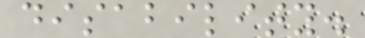disability.
